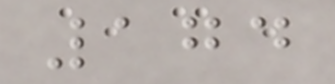174
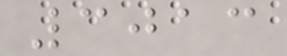3013
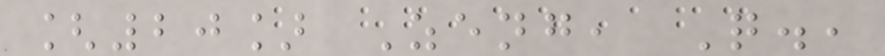[20] Zeng, Q.,
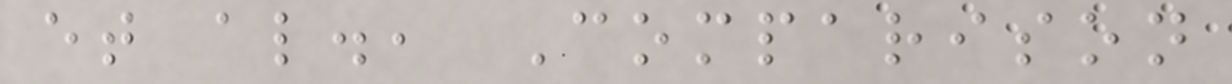et al., Comparison
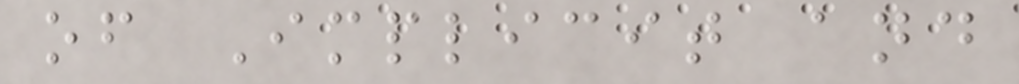of Implicit and
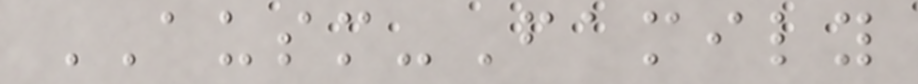AUSM-Family
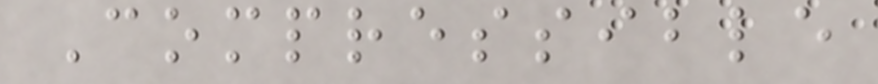Compressible
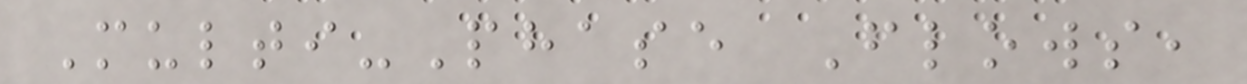Multi-Phase Flows,
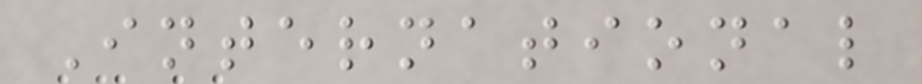International
